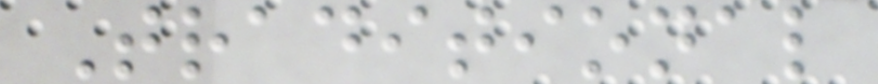Traditional
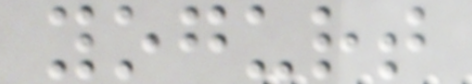yogurt
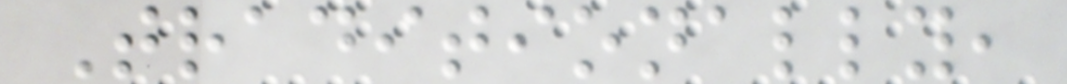Traditionally,
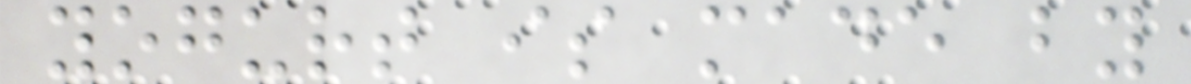yogurt is made by
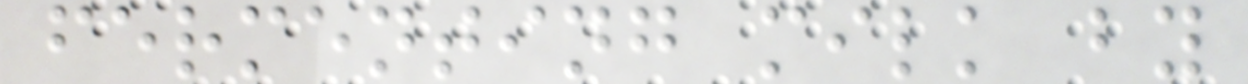fermenting milk by
